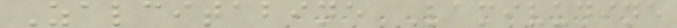Zalcitabine Lamivudine
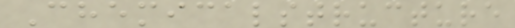Chemicalstructure
